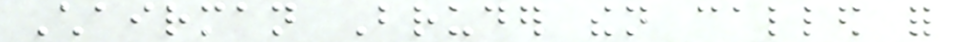Chairman Bruder then called for
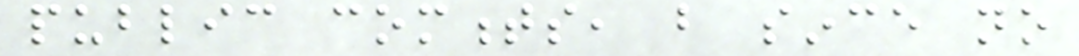public comments, but since no
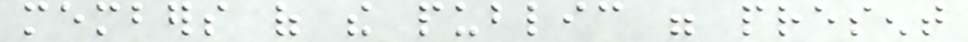members of the public were present
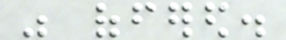was offered.
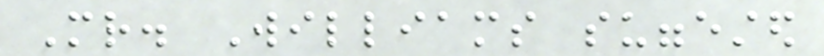Mr. Williams suggested
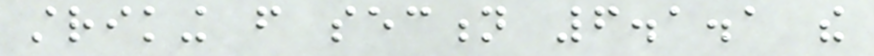striking from section 6.1.1 the
